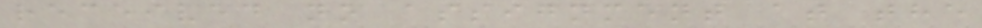received no assignment at the
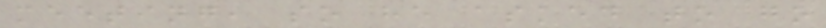meeting, so he asked to go
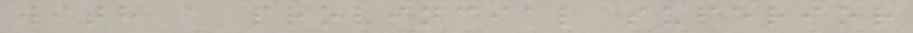with a provincial superior
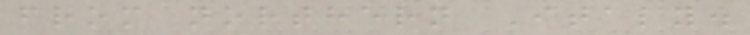from northern Italy.
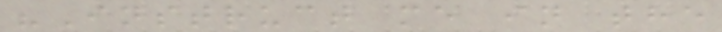"Instruct me in the
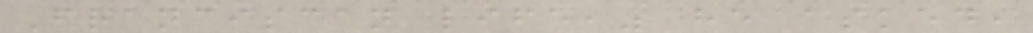Franciscan life," he asked,
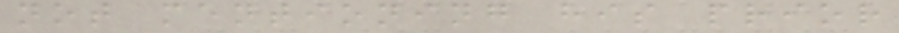not mentioning his prior
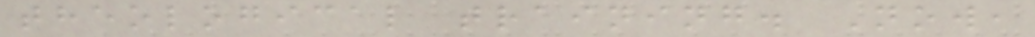theological training. Now,
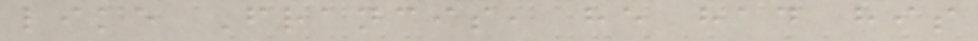like Francis, he had his
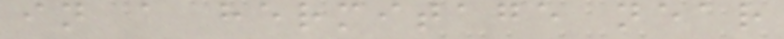in a hermitage near
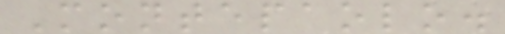Montepaolo.
